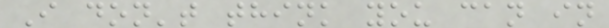I don't think you can in
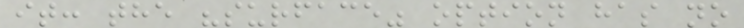it: the "surface" option has no
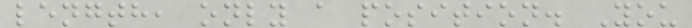length, only a position. You
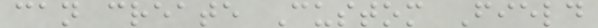can create Custom Field
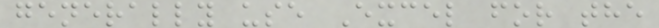generally use Excel for the
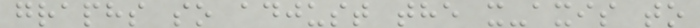graphs so adjust the x-axis to
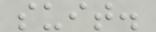suit.
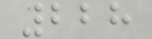228
